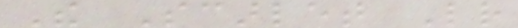The Scarlet Letter
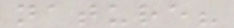nature?
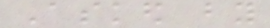Asked by
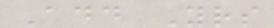Add Yours
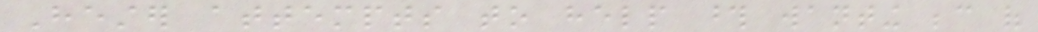Hester attempts to help those wanting because of
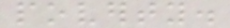poverty.
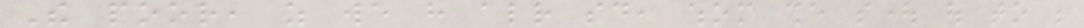The poor, as we have already said, whom she sought out to be
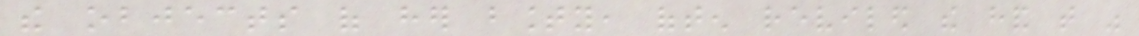the objects of her bounty, often reviled the hand that was
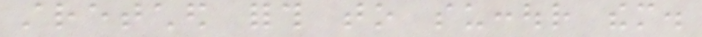stretched forth to succour them.
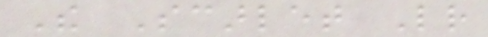The Scarlet Letter
